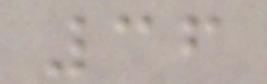36
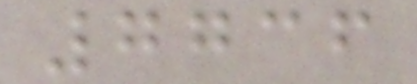7736
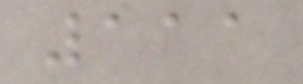111
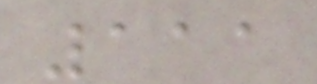111
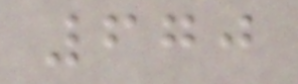670
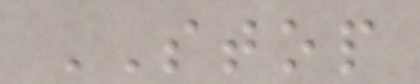STOP
